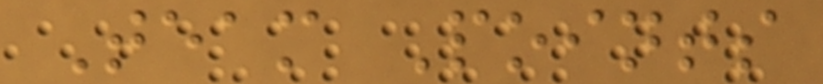Team Points
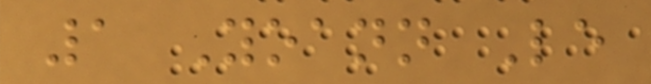1 Yoann Le
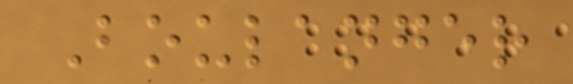Boulanger
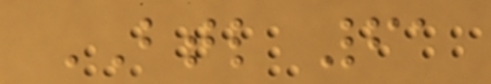BTL 61
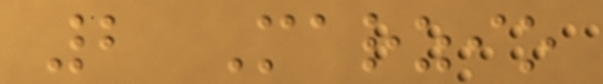2 Marzio
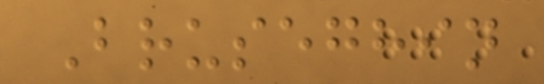Bruseghin
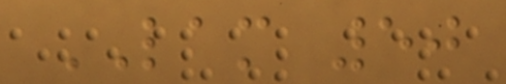LAM 50
